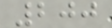200
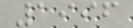1996
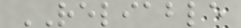RELIABLE
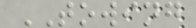TOWING
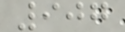907
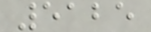5125
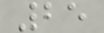25
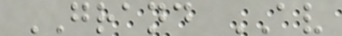GRAND AV
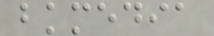bkmedia
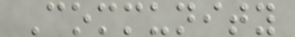Community
